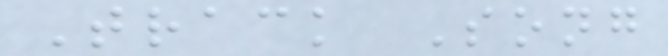Track Song
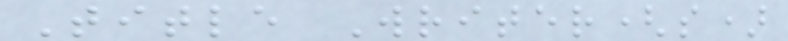Title Writer(s)
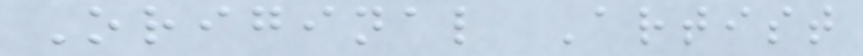Original Artist
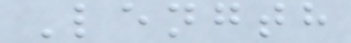Length
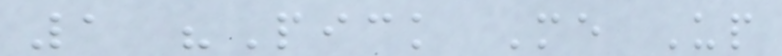1 "Pick Me Up
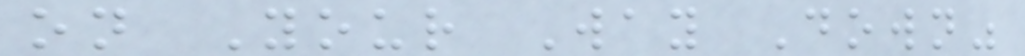on Your Way Down"
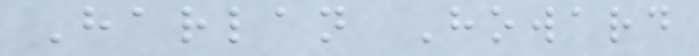Harlan Howard
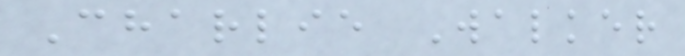Charlie Walker
